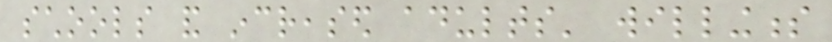schools and increased adults' willingness
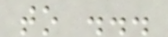to ...
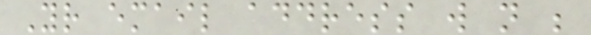Your email address will not be
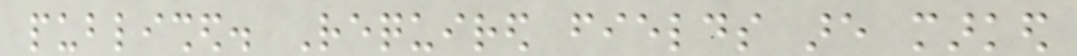published. Required fields are marked
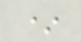*
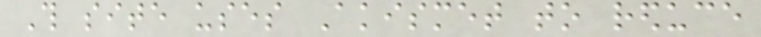This site uses Akismet to reduce
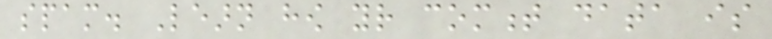spam. Learn how your comment data is
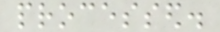processed.
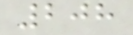208
